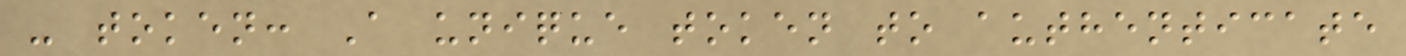- token: A unique token to authenticate
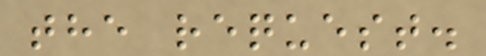the request.
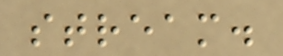stream.
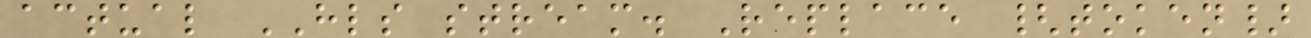actual HLS stream. Replace {token}
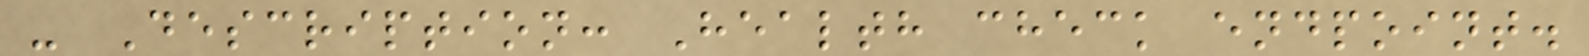- Description: Health check endpoint.
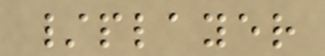/player
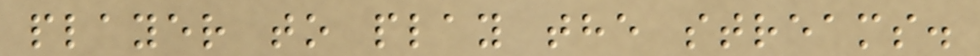player to play the streams.
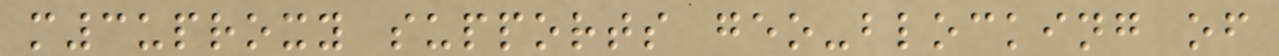m3uproxy supports geo-blocking of
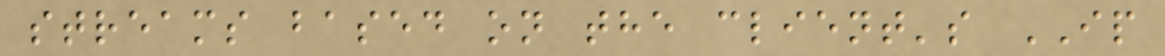streams based on the client's IP
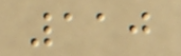110
